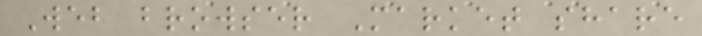Web browser Market share
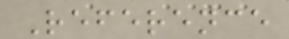Reference
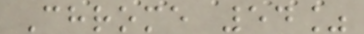Chrome 54%
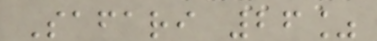Safari 26%
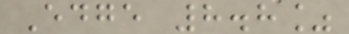Edge 8.8%
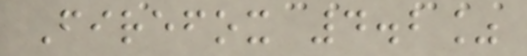Firefox 4.2%
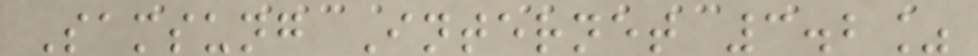Samsung Internet 3.2%
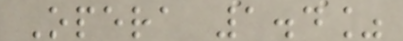Opera 1.4%
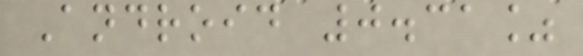Android 0.31%
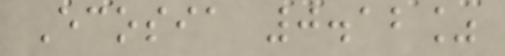Ecosia 0.12%
